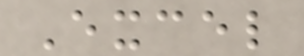Excel
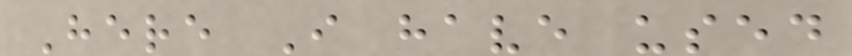Here I have used
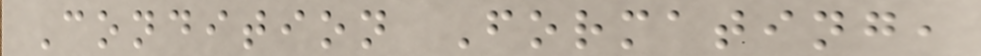Condition Formating,
